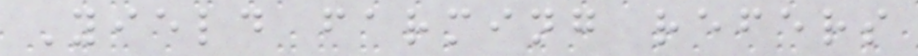Yield farming refers
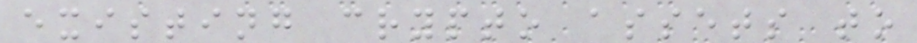existing crypto assets to
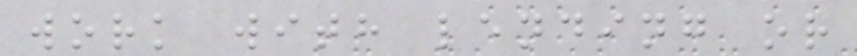work with lending or
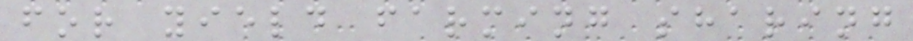for yield farming sharing
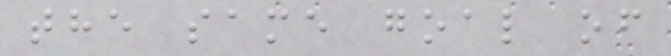the same goal of
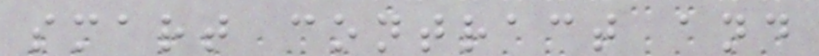smart contract and
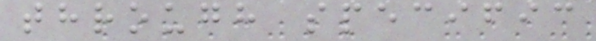through specific
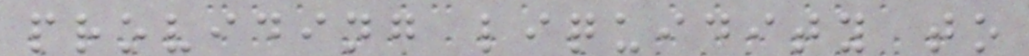providing liquidity to
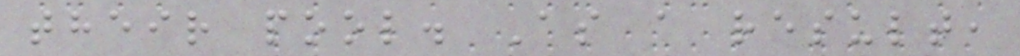their pool. As a result,
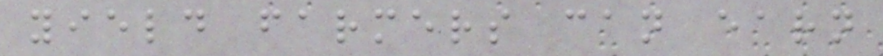yield farmers can earn
